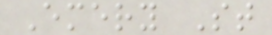Emery St
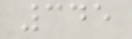345
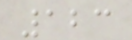123
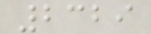2329
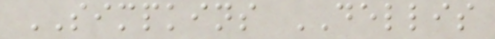SIMPKINS DELLIS
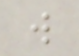w
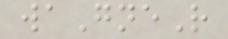waGneR
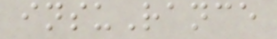insuRance
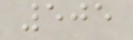505
